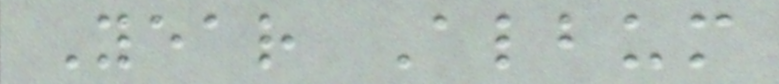Year Album
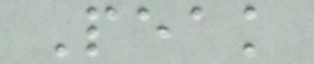Peak
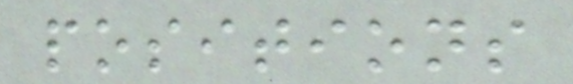positions
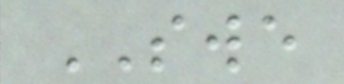SWE
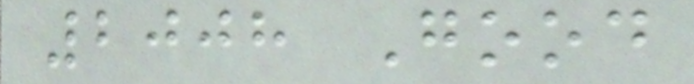2008 Good
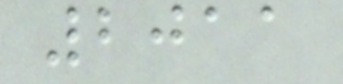2011
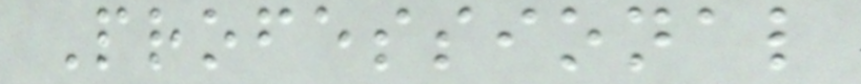Professional
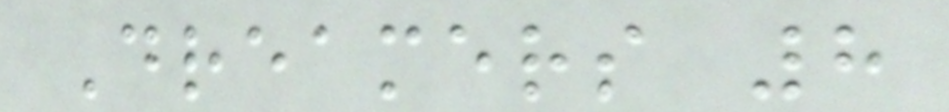Dreamers 8
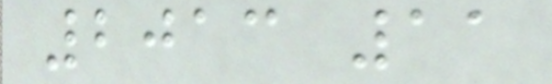2013 11
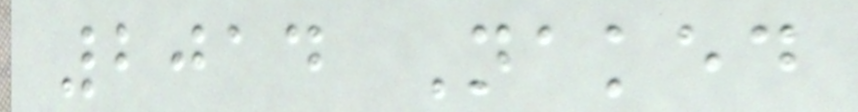2014 Naked
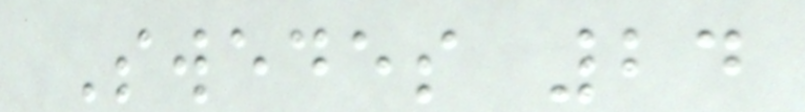Swedes 24
